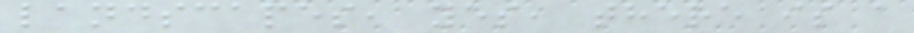landscapes, yes, there is a
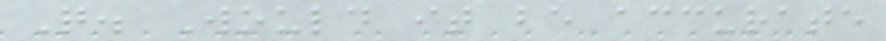Q. Would it be accurate
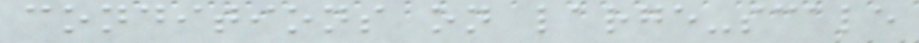conditions on large-scale
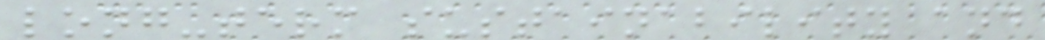long-term sustainability and
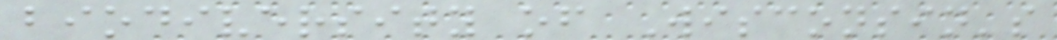biodiversity of Wisconsin's
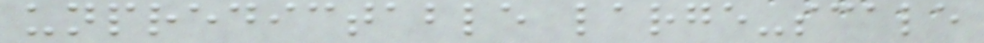unpredictable large-scale
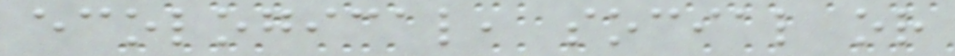ecological, social or
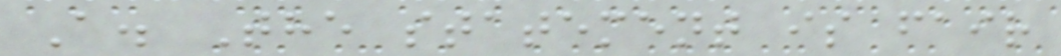A. The statement is fair
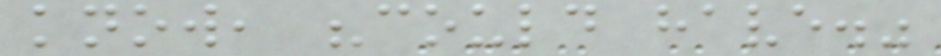know, "could have."
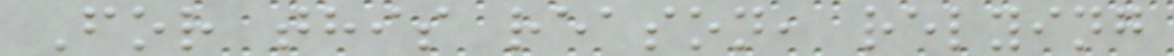For this reason, relying
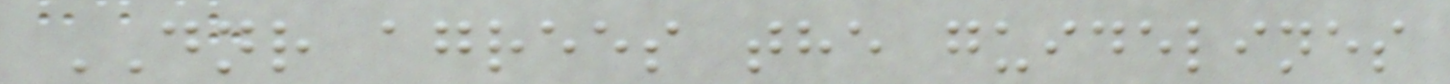DNR agrees the guidelines
